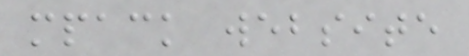mpack website
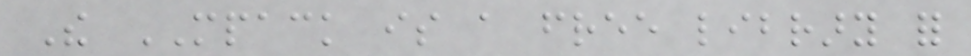The MPACK is a free library for
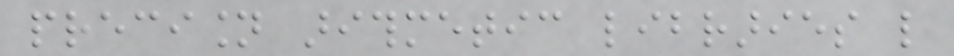precision arithmetic libraries like
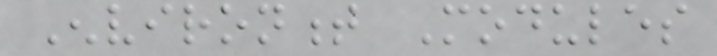Environment Modules
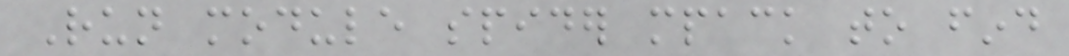Run module spider mpack to find
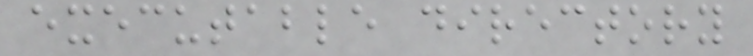executable directory
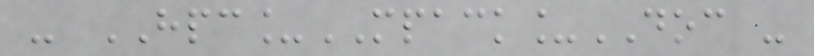- HPC_MPACK_DOC -
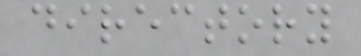directory
